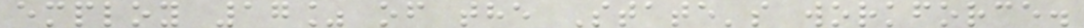employ 17% of the State's workforce.
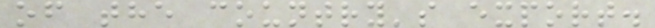of the country's export.
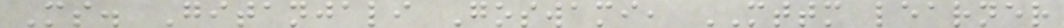Ms. Gitanjali Goswami, MTTM learner
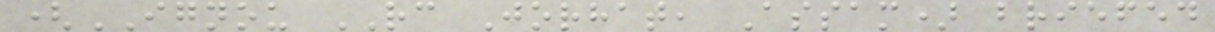(IGNOU RC Jorhat, Assam) briefed
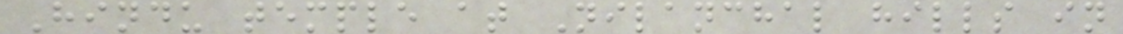Hindu temple at Nilanchal hills in
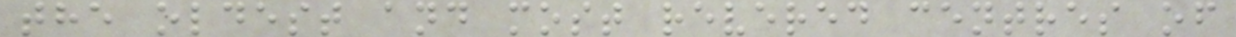the oldest and most revered centres of
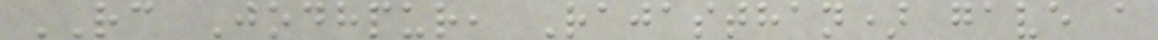RC Jodhpur, Rajasthan) gave a
